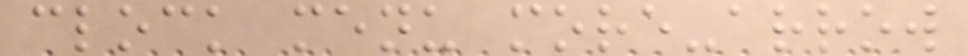clock menu more-arrow
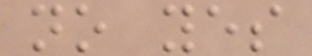no yes
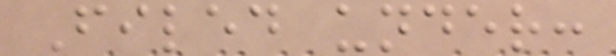Filed under:
